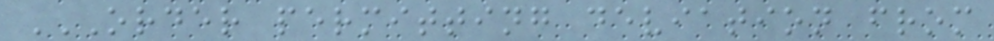ORDER PERMITTING DEVIATION FROM
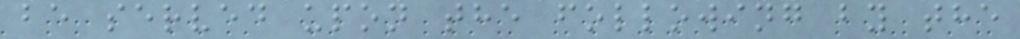be served upon the following by the
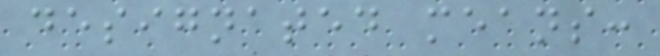designated means:
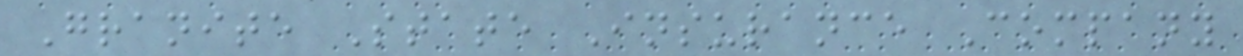Granite State Insurance Company
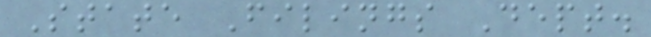State Filings Dept.
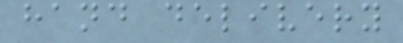hand delivery
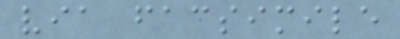via facsimile
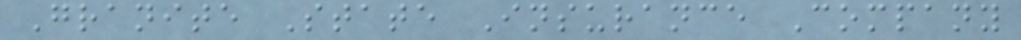Granite State Insurance Company
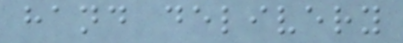hand delivery
